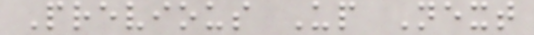Previous Up Next
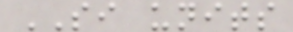SI units
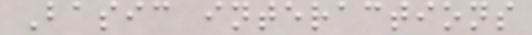Basic interactions
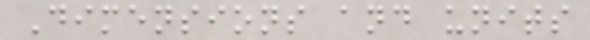Dimensions and units
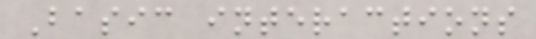Basic interactions
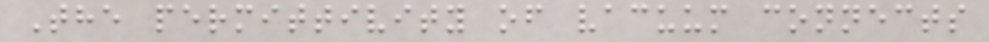The permittivity of vacuum connects
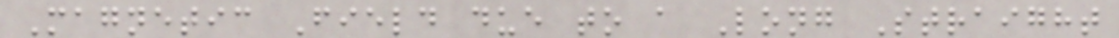Magnetic Field due to a Long Straight
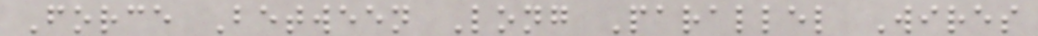Force Between Long Parallel Wires
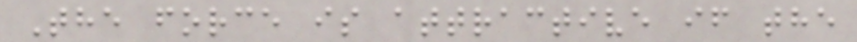The force is attractive if the
